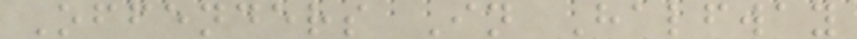Offenders In Halfway
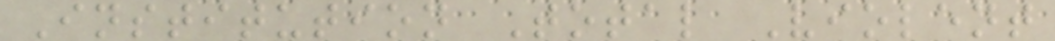Institution Total Violent
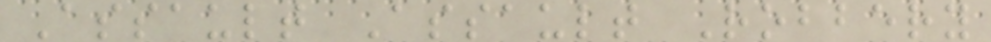Assault Assault Robbery
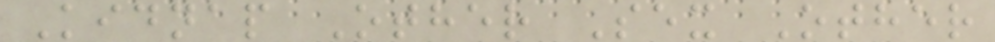Kidnap Other Sex Other
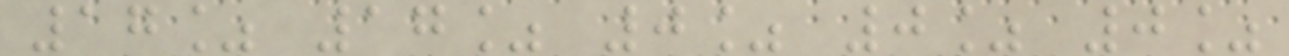17% 17% 0% 0% 0%
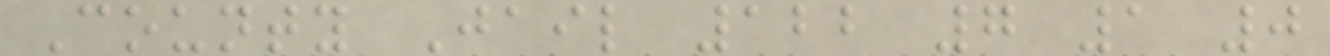County Jail 122 7 1 0
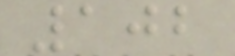102
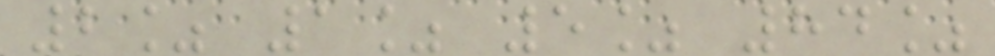2% 1% 5% 84%
